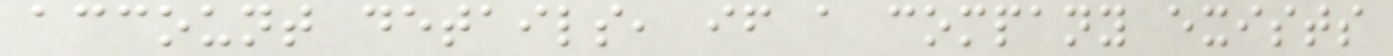account details, if a company exists
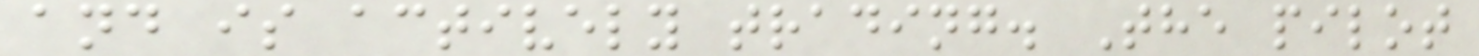and is actively trading. The pilot
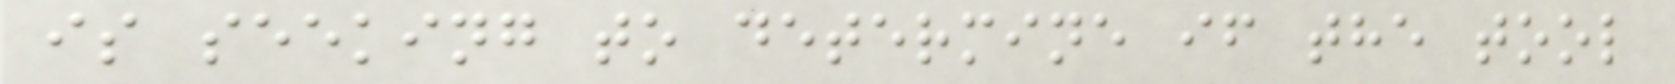is seeking to determine if the tool
